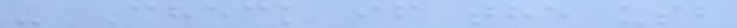- Check if the usb
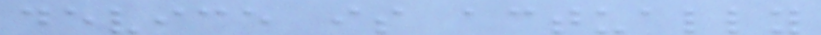device is actually
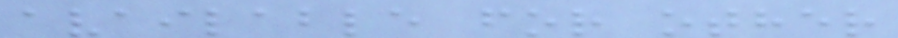available for other
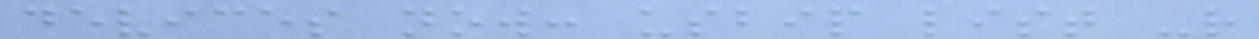devices now: usbip list -r
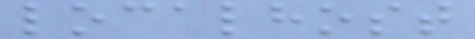localhost
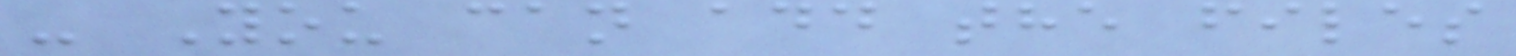- You can add the files
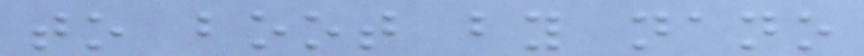to boot by nano
